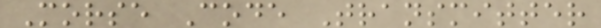Morse Code Transmitter
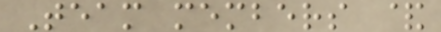Team members &
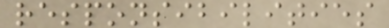responsibilities
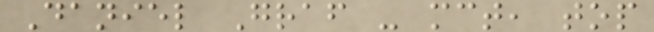Daniel Graf - mct, top
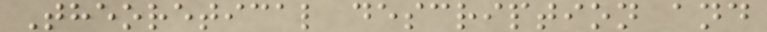Theoretical description and
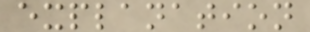explanation
